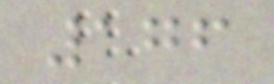176
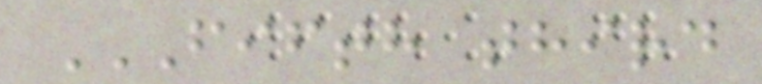FIFTH THIRD
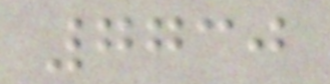7730
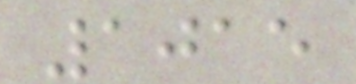1015
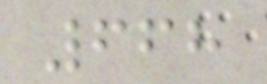668
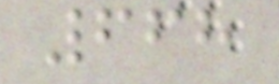668
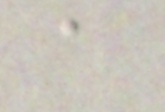a
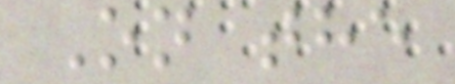On the
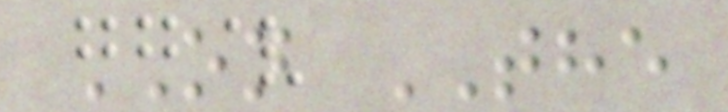ON THE
